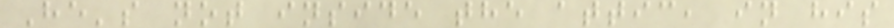He's not inside the attic, in his
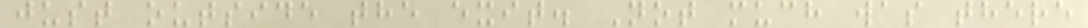just outside the exit. Not much was there
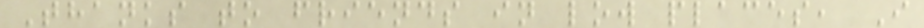Thanks to friends in low places, I
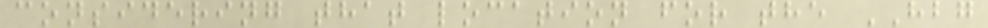considering that location for the HBG
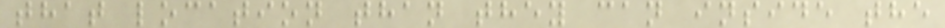that location than they can inside the
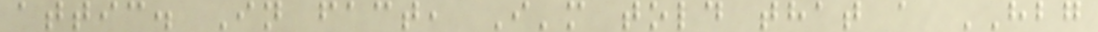attic. In fact, I'm told that a HBG
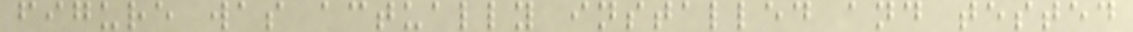figure was actually installed and tested
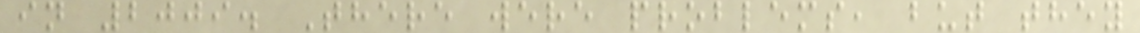in 2009. There were problems, but they
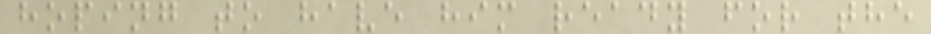hoping to have him ready for the
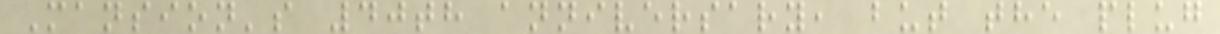Mansion's 40th anniversary, but the plug
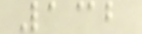132
